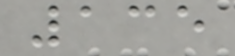135
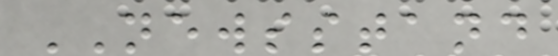NEWSSTAND
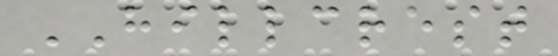HILLCREST
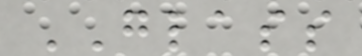GLASS
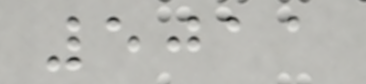5011
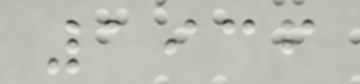1936
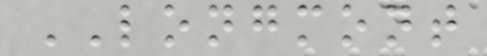LONGMONT
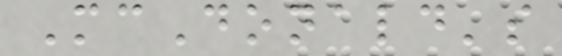McDonald's
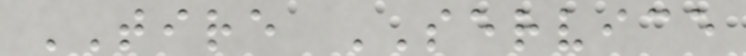TIRE SERVICE
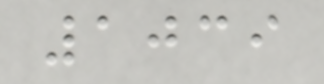1039
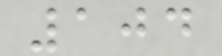104
